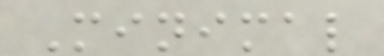Minimal
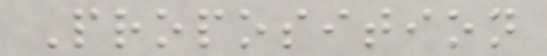Proposition
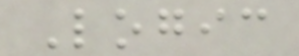Logic
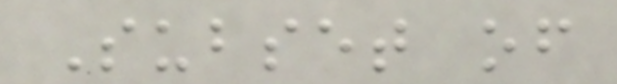Subset of
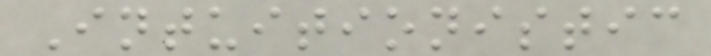Intuitionistic
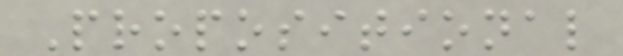Propositional
